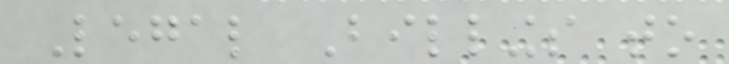Legal Billings to
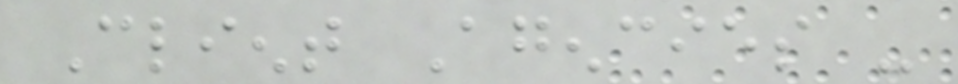Client Agencies -
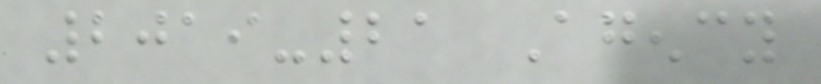2019-21 Agency
